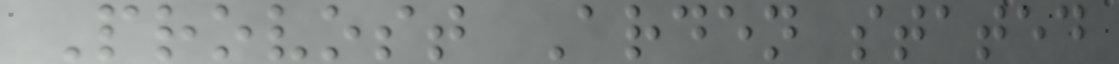Provost Arden stated
